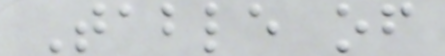Table of
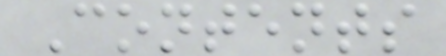Contents
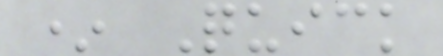* Quick
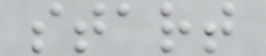start
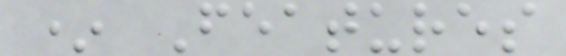* Features
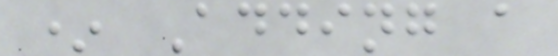* Adding a
